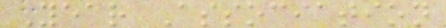Year Association
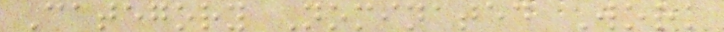Category Nominated Work
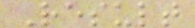Result
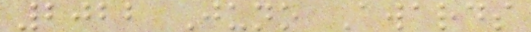2022 Juno Awards
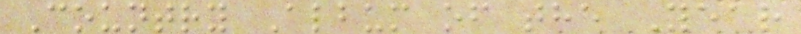Country Album of the Year
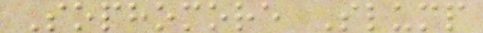Sophomore Slump
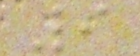9
